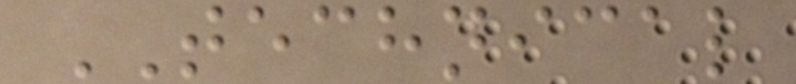TECHNICAL
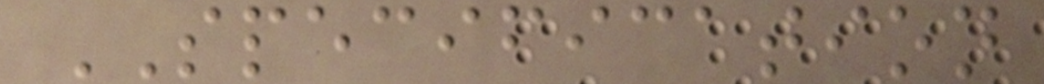SPECIFICATION
